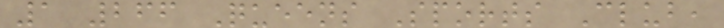1 266 Queens Sports Club,
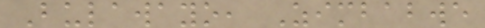Bulawayo, Zimbabwe
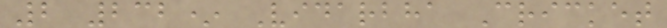2 232* Vidarbha Cricket
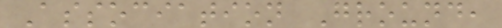Association Ground,
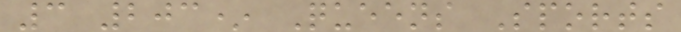3 203* Queens Sports
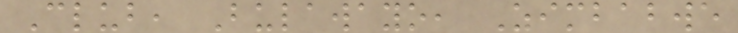Club, Bulawayo, Zimbabwe
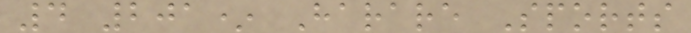4 201* Harare Sports
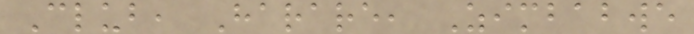Club, Harare, Zimbabwe
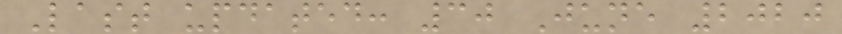Last updated: 30 June 2020
